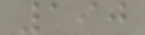190
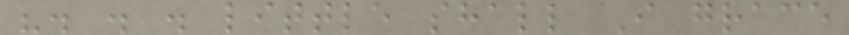". . . little shall I grace
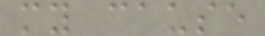my cause
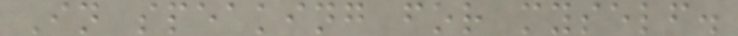In speaking for myself.
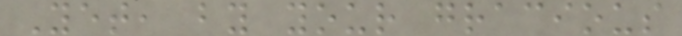Yet, by your gracious
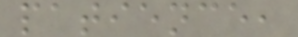patience,
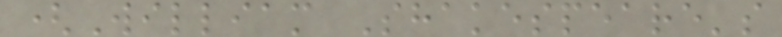(William Shakespeare's
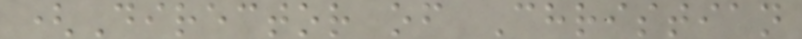(Director of Christian
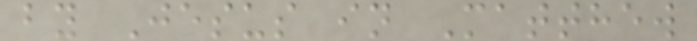by Jesus in Matthew
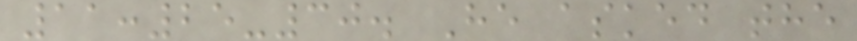11:25-30. He asked the
